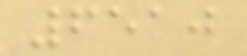6510
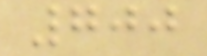700
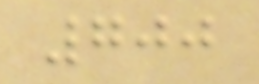700
